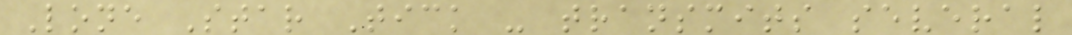Lone Star Tick - transmits several
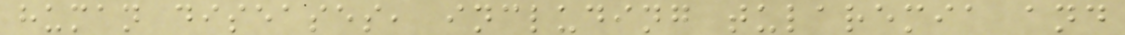human diseases, including tularemia and
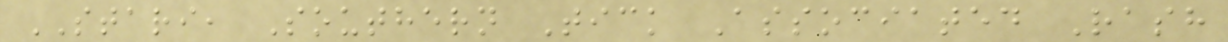STARI, Southern Tick Associated Rash
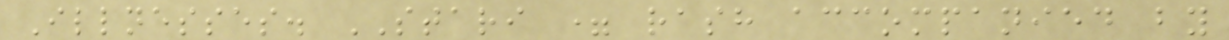Illnesses. STARI = rash accompanied by
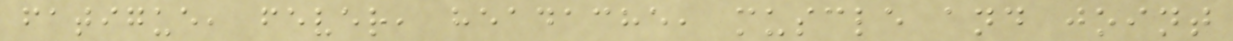fatigue, fever, headache, muscle and joint
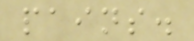pains.
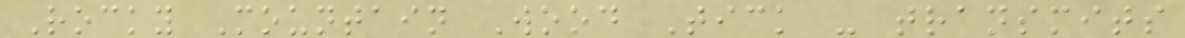Rocky Mountain Wood Tick - transmits
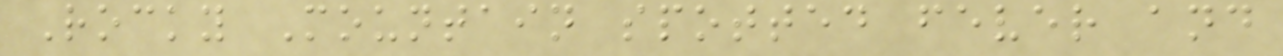Rocky Mountain spotted fever and
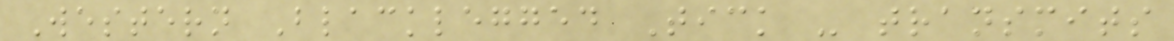Western Blacklegged Tick - transmits
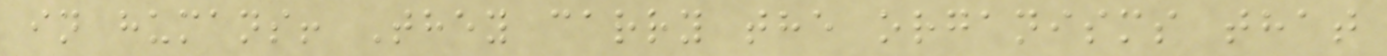in humans! They carry the organisms that
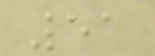51
